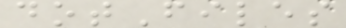dotFiles
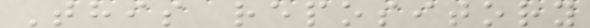This repository
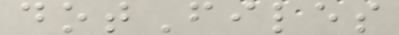dotFiles
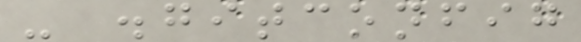- .gitconfig
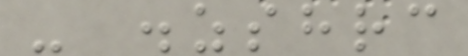- .zshrc
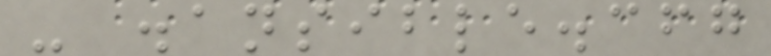- .ansible.cfg
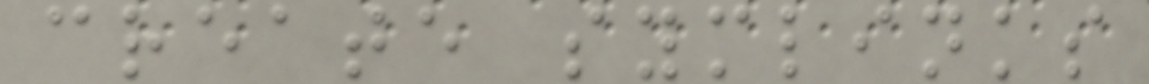create symlinks
